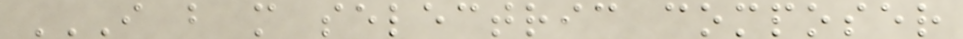I B M SELECTRIC COMPOSER
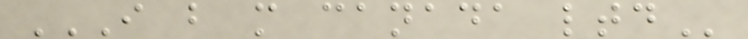I B M CANADA LTD
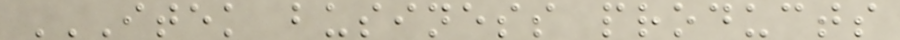ITEK BUSINESS PRODUCTS
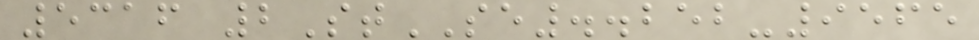5316 2StSE..252-9565
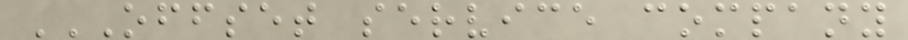OFFSET SERVICE COMPANY
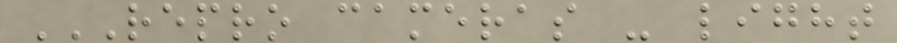REPRO CAMERAS - LIGHT
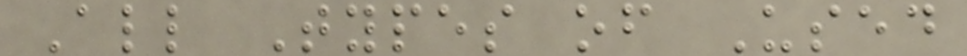All Types of Used
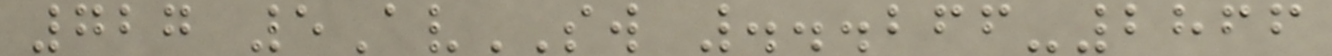727 5AvSW ...266-2866
